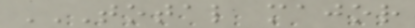TOTAL MAJOR
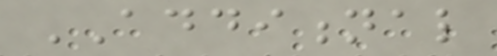ADDITIONAL
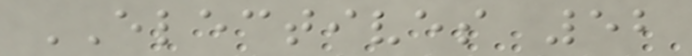ELECTIVES 52
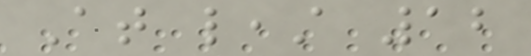At least 12
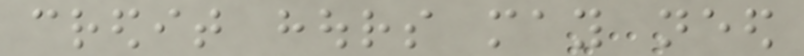credit hours may need
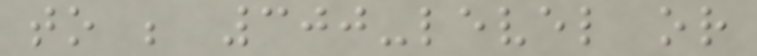to be 300-level or
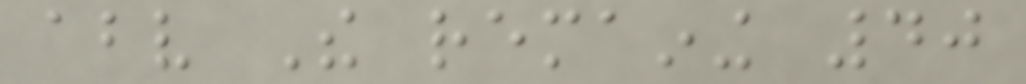above The remaining 40
